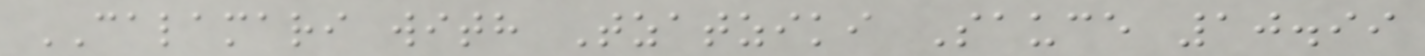CALAMARI with Tzatziki Sauce 10.99
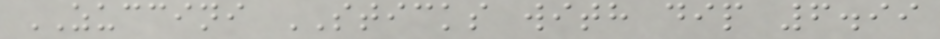ZUCCINI STICKS with dip 6.99
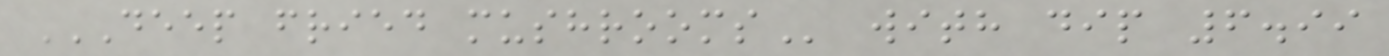DEEP FRIED MUSHROOMS with dip 6.99
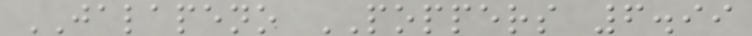JALAPENO POPPERS 6.99
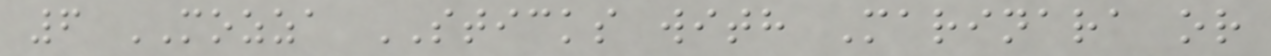6 MOZZA STICKS with Marinara or
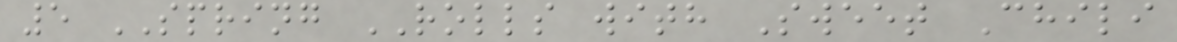5 SPRING ROLLS with Sweet Chili
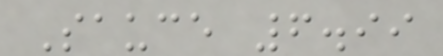Sauce 6.99
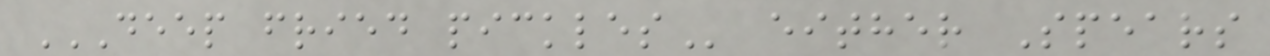DEEP FRIED PICKLES either Spears
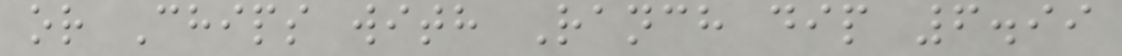or Chips with Ranch dip 6.99
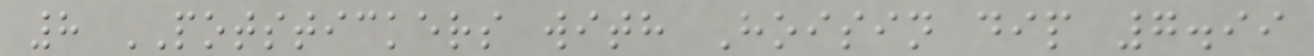8 POTSTICKERS with Hoisin dip 7.99
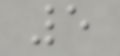5
